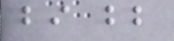bi bb
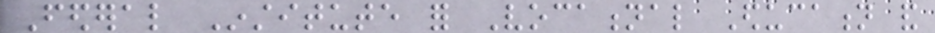Federal Institute for Vocational Education and
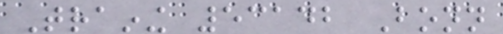Training 53142 Bonn
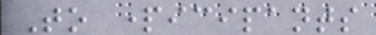To participants
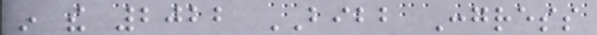in the 2022 BIBB Congress
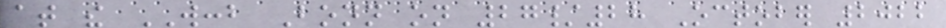at the WCCB Bonn on 27/28 October 2022
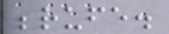berufe.
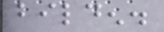bilden.
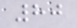80
